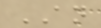AN
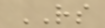RS
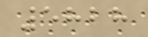5828
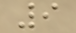9
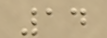14
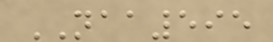NAA595
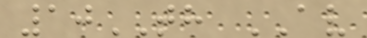10TH AV
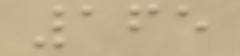165
